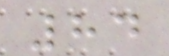84
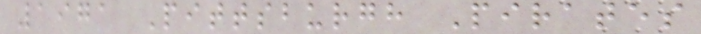1971 Pittsburgh Pirates
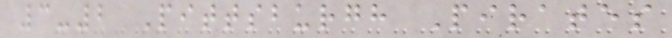3-2 Pittsburgh Pirates
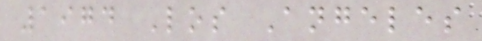1974 Los Angeles
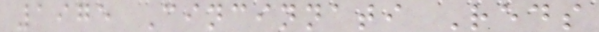1975 Cincinnati Reds
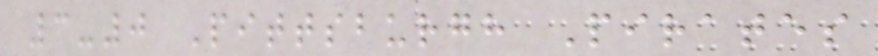3-0 Pittsburgh Pirates
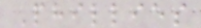Phillies
